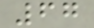67
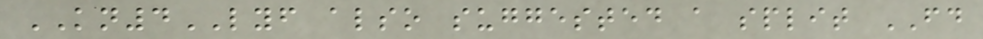KN4LYF also suggested a split FD
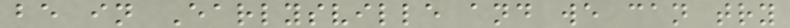be in Earlysville and we can try
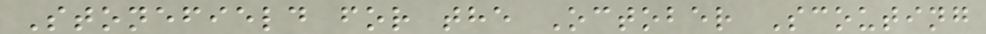Stonefield for the October Scouting
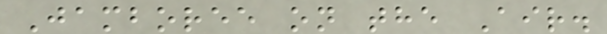Jamboree on the Air.
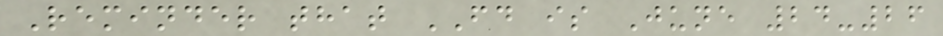Reminder that FD is June 24-26
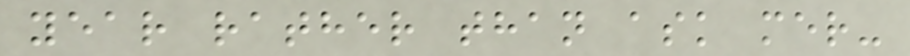year rather than ask mer-
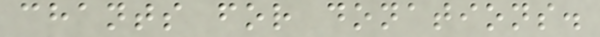chants for donations.
